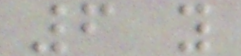6 y
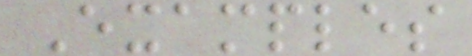Examples
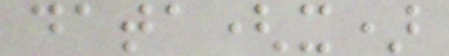data(x)
